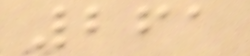261
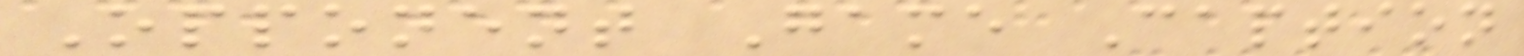Opponent Game Caption
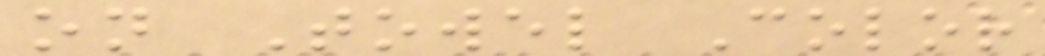on Towel Color
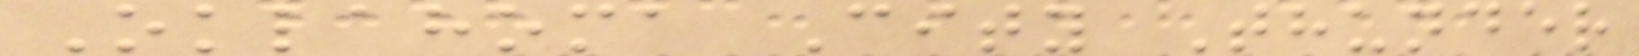Oklahoma City Thunder
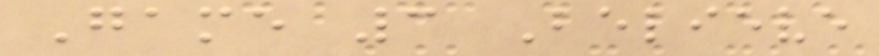Game 3 Believe
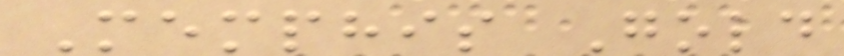Memphis Gold
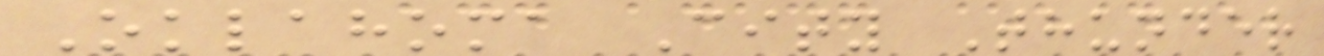Oklahoma City Thunder
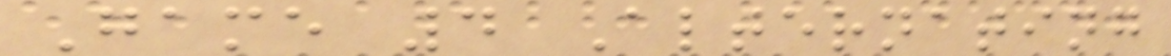Game 4 Alternating
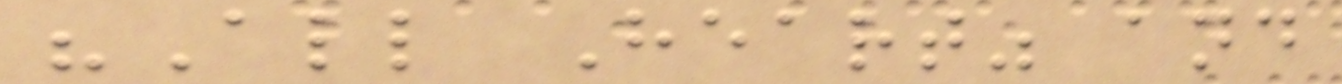"All Heart" and
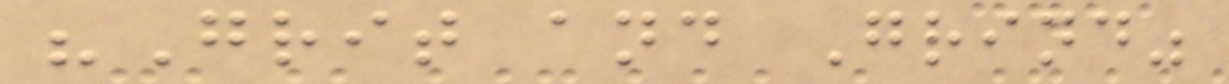"Grit and Grind"
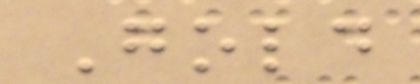Gold
